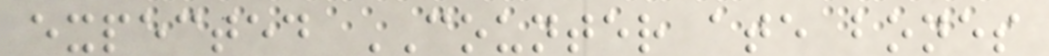expected COUNTER ate bones
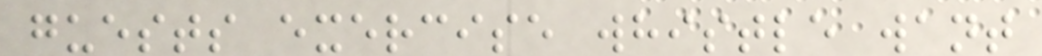guests exercise whistle want
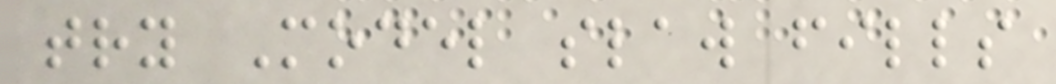try Model slaw fills
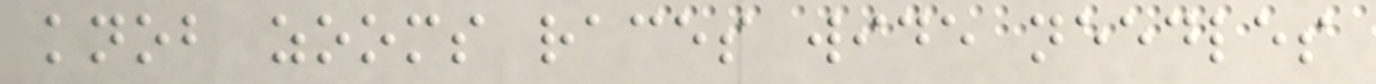knob zooms races wide needles
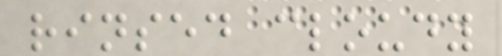rinsed cloudy
